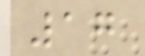17
